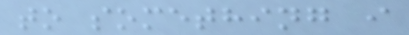to something i
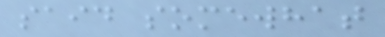said somewhat
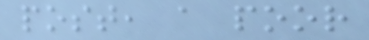post, a poor
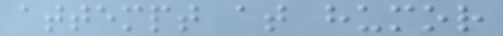attempt at humor
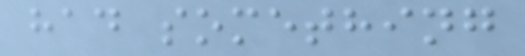had something
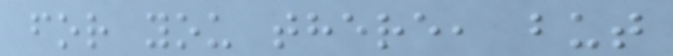for you there, but
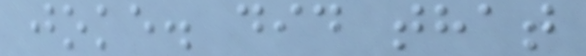joke. did that
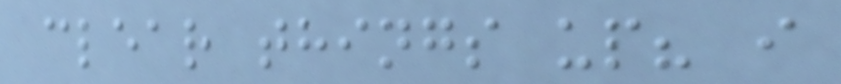clear things up? i
